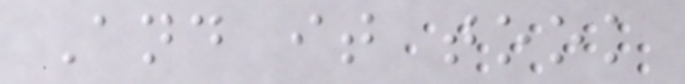And it took
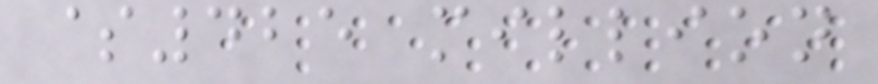$425 million
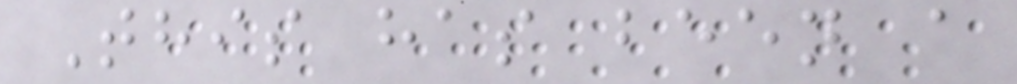This has been a
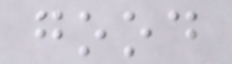good
